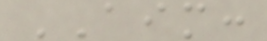AIM:
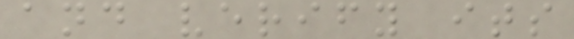and verify its
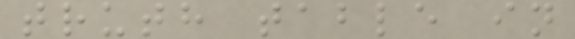truth table in
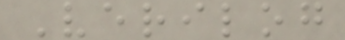Verilog
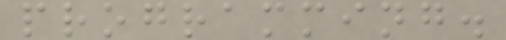programming.
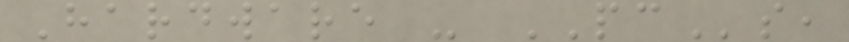Hardware - PCs,
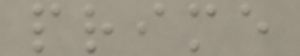prime
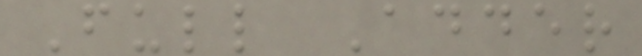Full Adder
